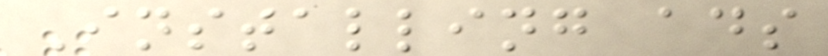Installing ads
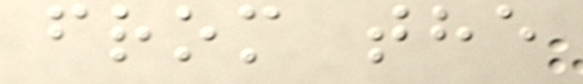from the
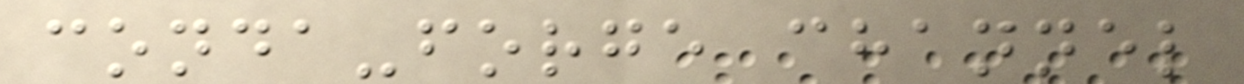conda-forge channel
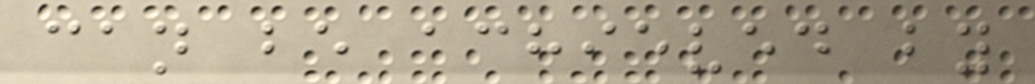can be achieved by
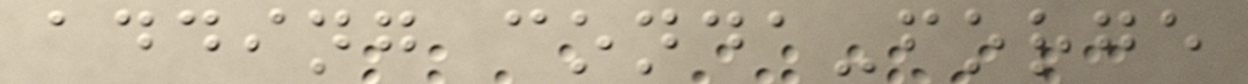adding conda-forge
